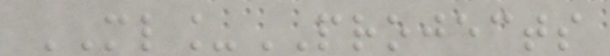ML_PROJECTS
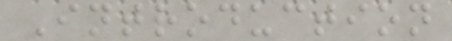Introduction
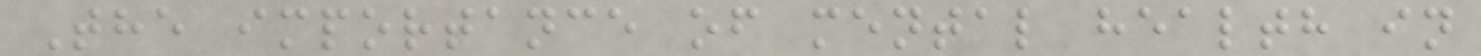The importance of mental health in
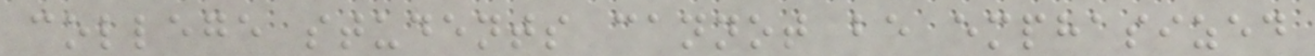college students cannot be emphasized
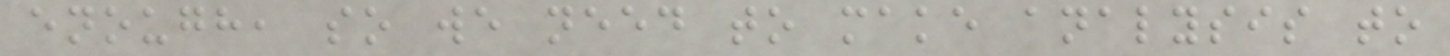enough, so we need to make analysis to
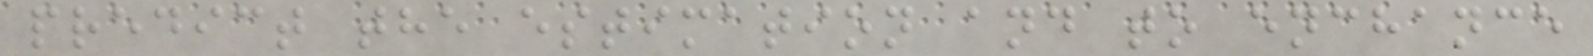predict the estimation and to enchance
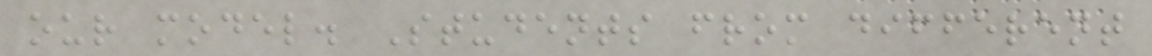our model. Students from different
